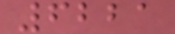6221
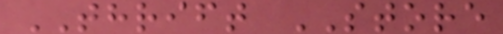THRIFT STORE
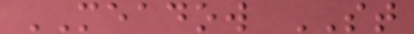MEADOW ST
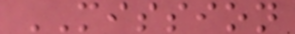MISSION
